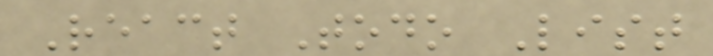React Todo List
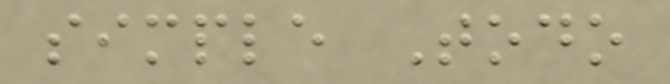simple Todo
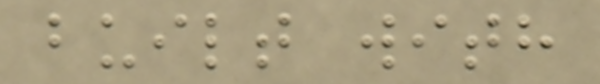built with
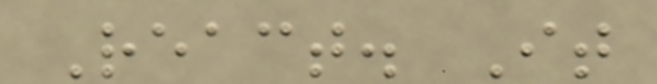React. It
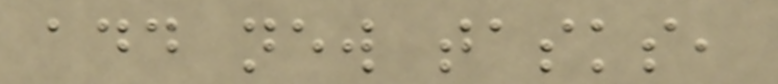add new tasks,
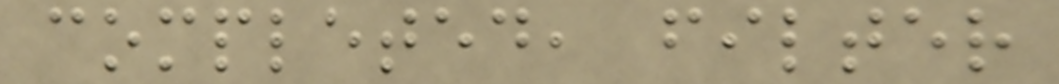completed, filter
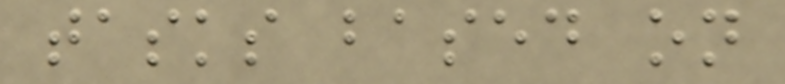tasks based on
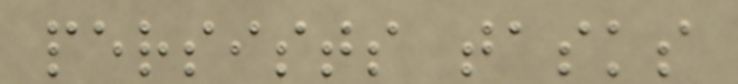persists tasks
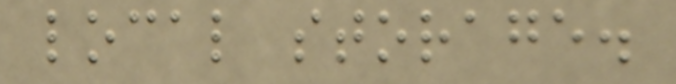local storage.
